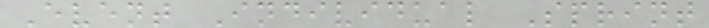Event Individual Sprint
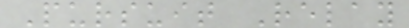Pursuit Relay
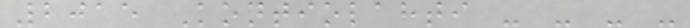2015 Kontiolahti - - - -
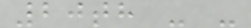20th - -
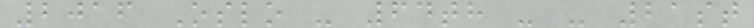2016 Oslo - 64th - - 21st
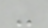-
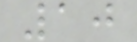10
